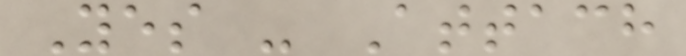Yes - Attach
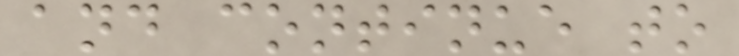and continue to
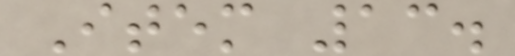Item 13.
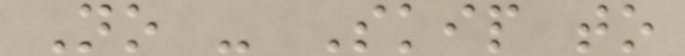No - Skip to
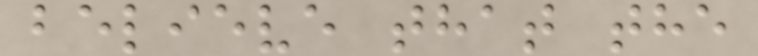believe that the
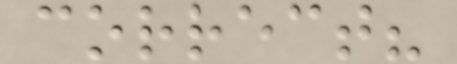correct?
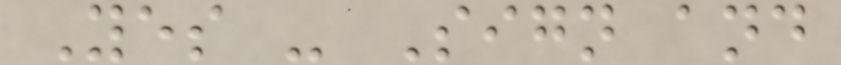Yes - Sign and
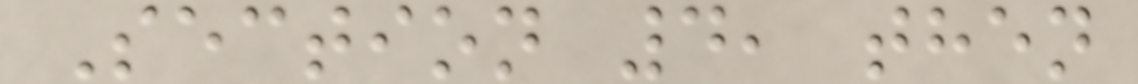Section 4, then
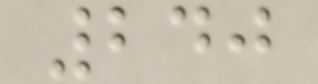240
